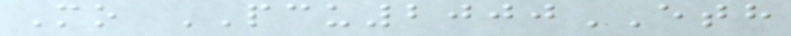Mo PCU2000ETH
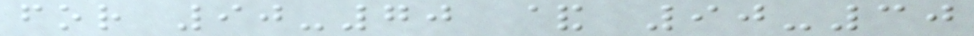for 90-70 & 90-30
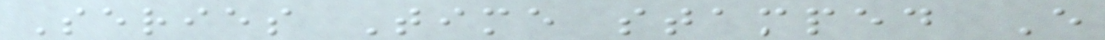Series Time stamped E
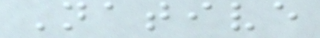Native
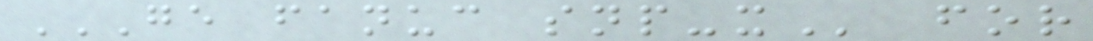GE FANUC SNP-X for
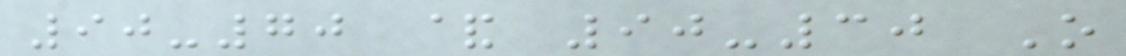90-70 & 90-30 O
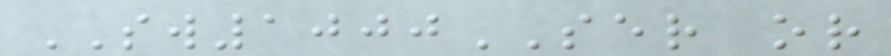SW1000SER or
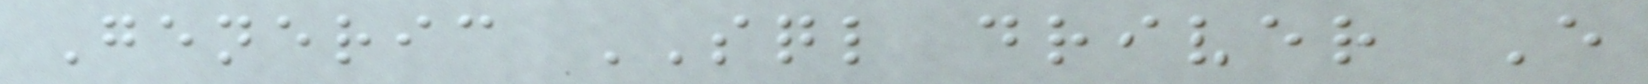Generic SQL driver E
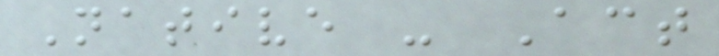Native - Act
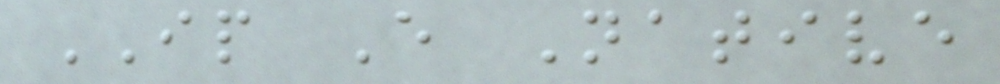IP E Native
